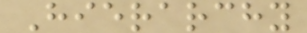Hierarchy
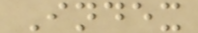Index
